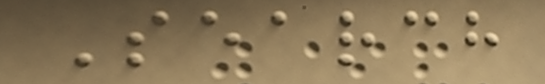Search
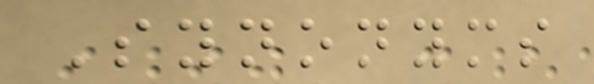Synonyms
